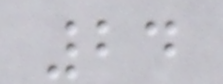24
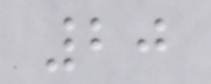20
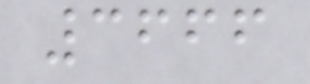3666
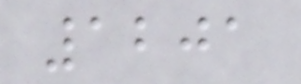1201
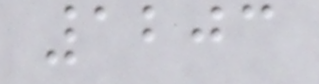1203
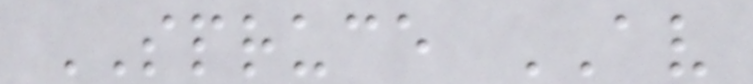SPRUCE AV
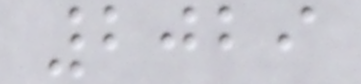2029
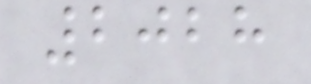2028
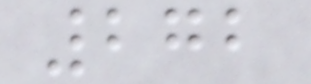272
